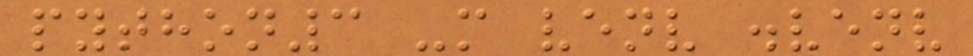python3 -m venv .venv
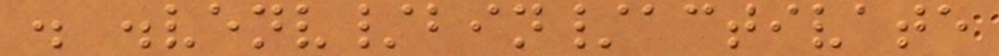. .venv/bin/activate
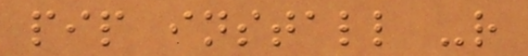pip install -r
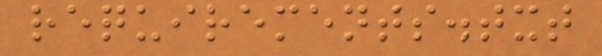requirements.txt
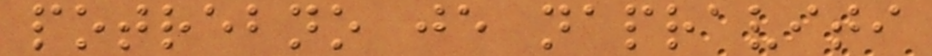potrebno je napraviti
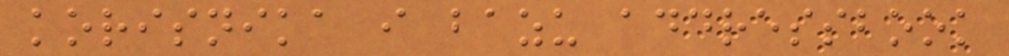korisnika i bazu addressbook
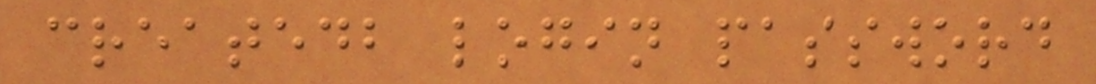createdb login password
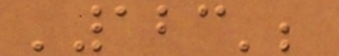'123';
